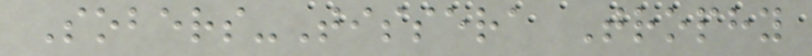Sobers-Tissera Trophy
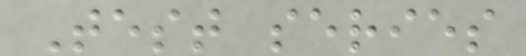Test series
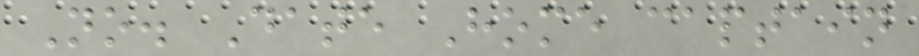No. Date Home captain
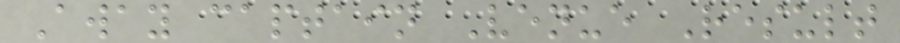Away captain Venue Result
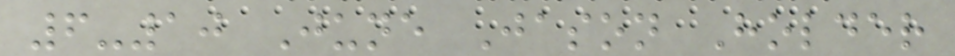6-10 June Jason Holder
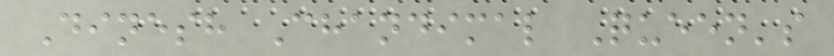Dinesh Chandimal Queen's
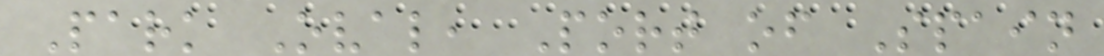Park Oval, Port of Spain
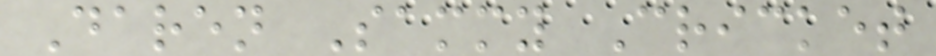Daren Sammy Cricket
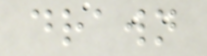drawn
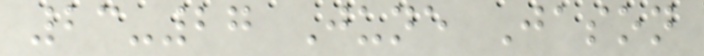23-27 June Jason
